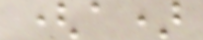(a)
